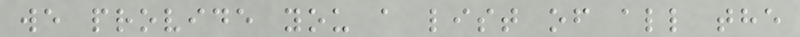we provide you a list of all the
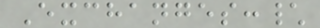Exchanges:\
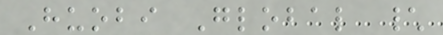Huobi Global \
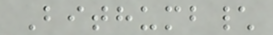Bithumb\
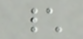\
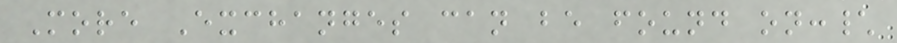More Exchanges can be found on:\
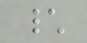\
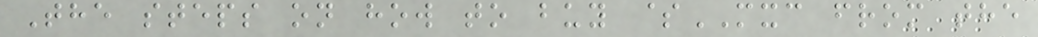The steps on how to buy $MXC from the
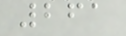261
